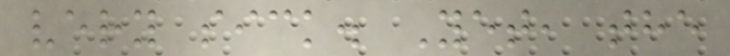very sick. Yet, the
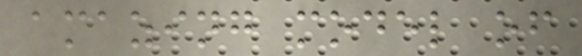amazing model of
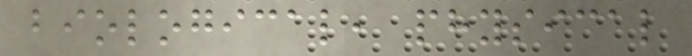biological, physical
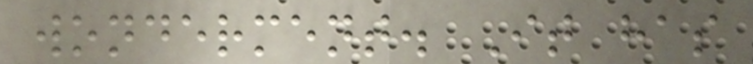wonderment. It has
